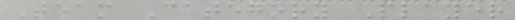Team Category Player
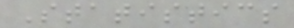Statistics
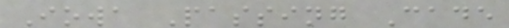Iowa Passing Cade
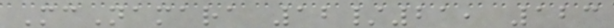McNamara 12/21, 123
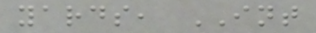yards, INT
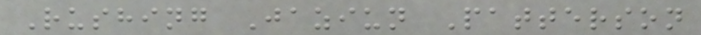Rushing Jaziun Patterson
